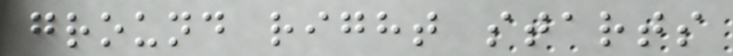ground right starts
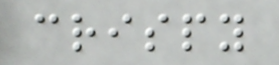crispy
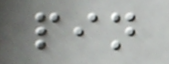pin
